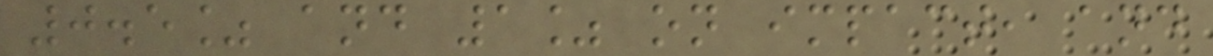0.5% and 1% on impact, and
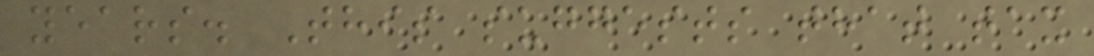years. This suggests that tax
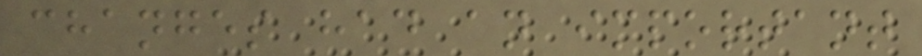changes had an important
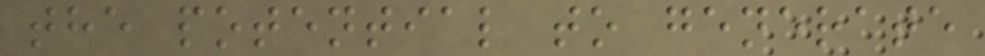the potential to generate
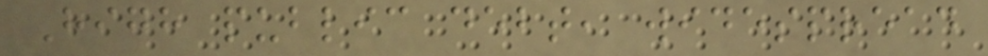High public debt, widespread
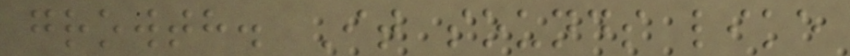growth. It sounds like
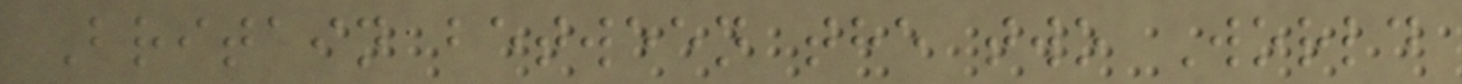Britain between the two World
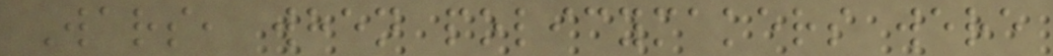Wars, when policymakers were
